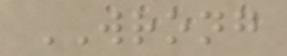WRONG
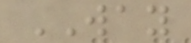WAY
